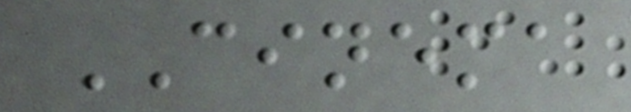CINEMA
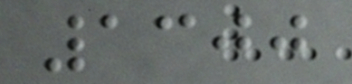1300
